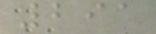291
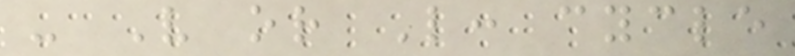- V or L: cycle
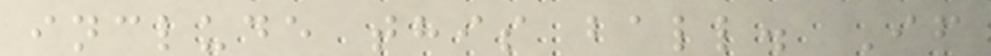include this ball. If
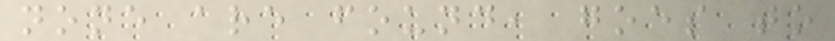none are found, goes to
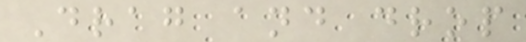Drag and drop
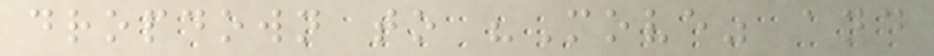dropdown to "Move" and
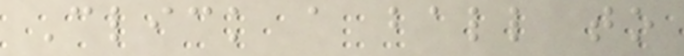Click a ball to
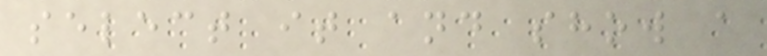select it and show a
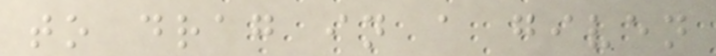to drag in a given
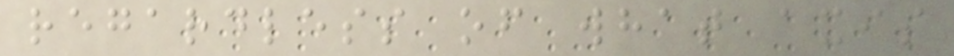regardless of what axis
